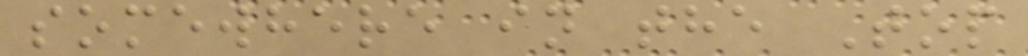somewhere in the Top
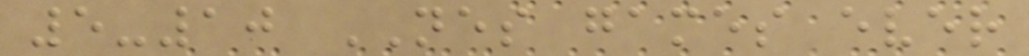5-10 NES games ever
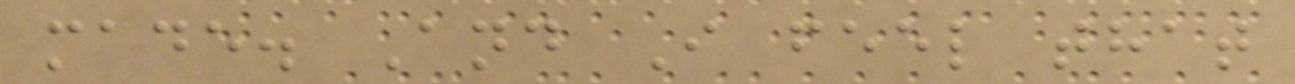made. And I feel that
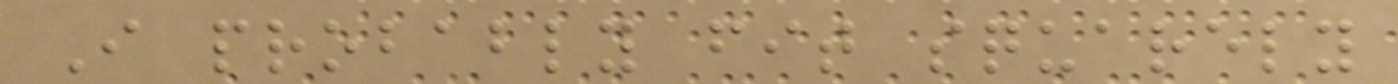I probably fit squarely
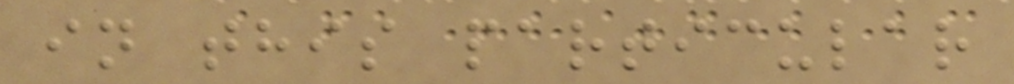in this particular
